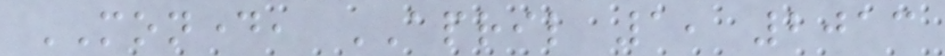MONDAY, APRIL 1, 2013
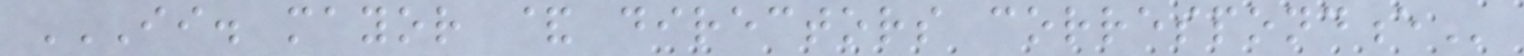II. MAYOR & DIRECTORS CORRESPONDENCE
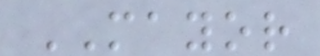MAYOR
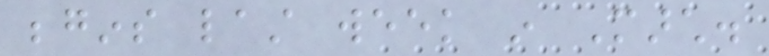begins last week in March.
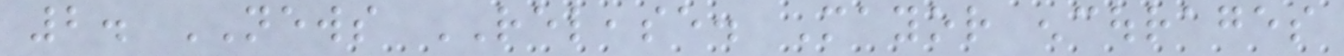2. NEWS RELEASE. Mayor encourages
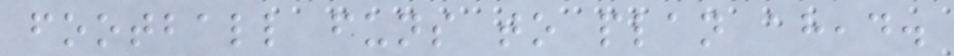football funs to plan ahead.
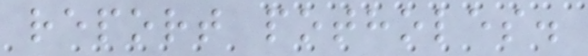report potholes.
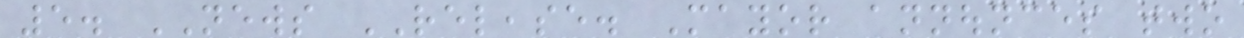5. NEWS RELEASE. Mayor announces two
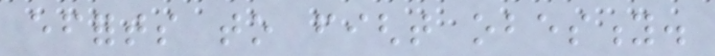efforts to fight obesity.
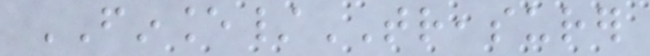FINANCE/TREASURER
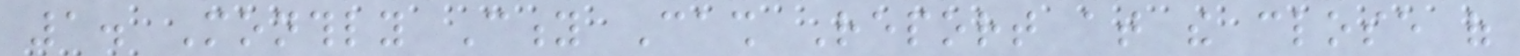1. Monthly City Cash Report at the close of
